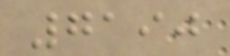7190
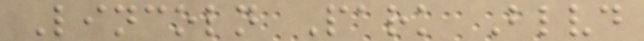Lincoln Park Blvd
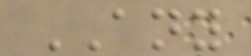ANY
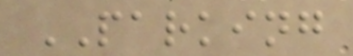PARKING
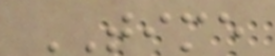TIME
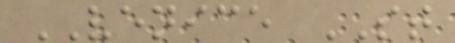VENICE ST
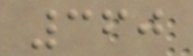360
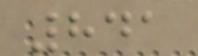841
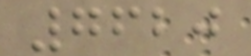7620
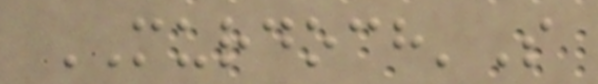MURDOCH'S
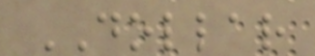DOLLAR
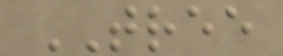TREE
